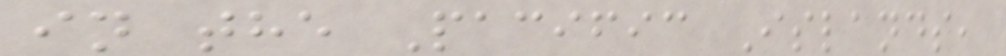in the Pacific Islands,
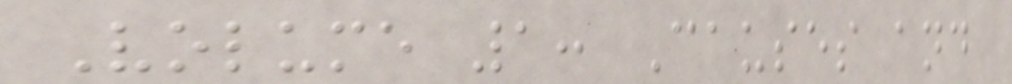Volume 1: Causes and
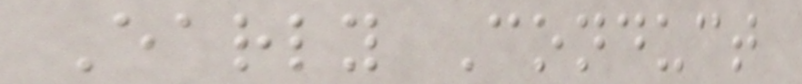Early Conduct
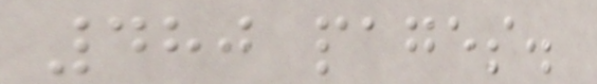480 pages.
